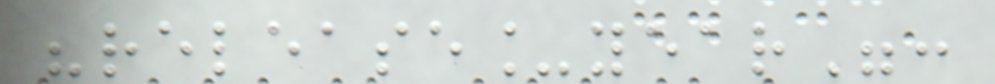"release_year":
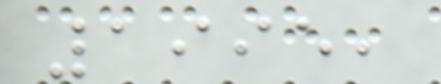1995,
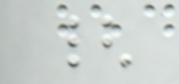{
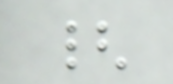{
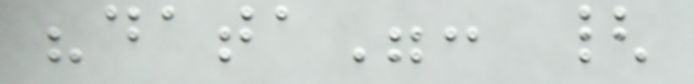"data": {
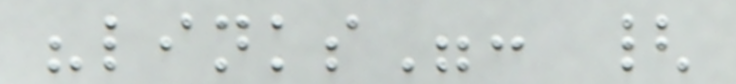"links": {
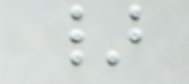}
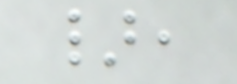},
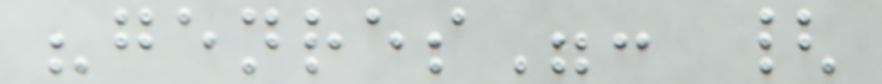"genres": {
